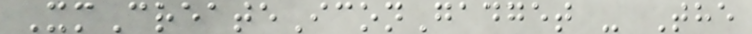XmCreateIconGadget - The
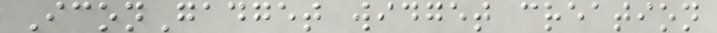IconGadget widget creation
